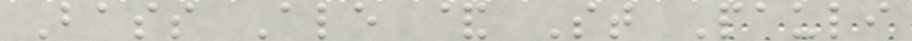Bass Ale & St Pauli
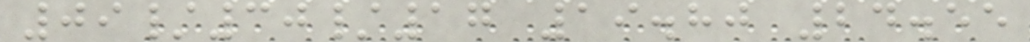09/30/17 19.80 24.55
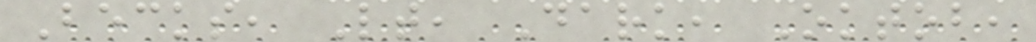Becks, Lt, Dark, Oktob,
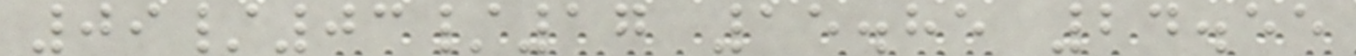09/03/17 15.85 24.55
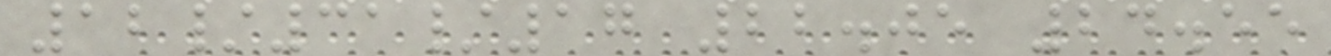12/31/17 22.05 24.55
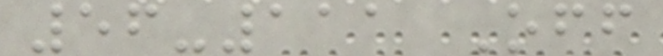56-111 Off
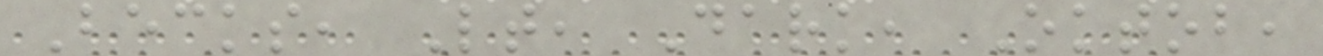Becks, Lt, Dark, Oktob,
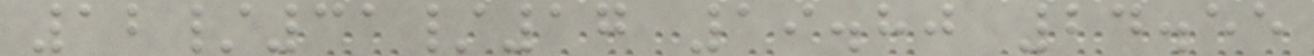12/31/17 19.80 24.55
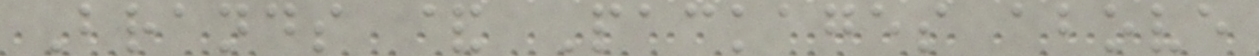Brands & Packages above
